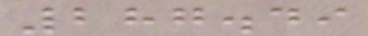287.49
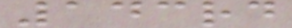143rd
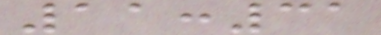11:31
